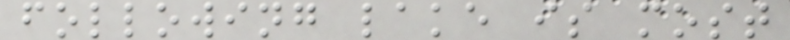following lake is most
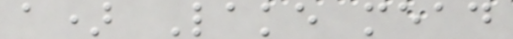a) Lake mead
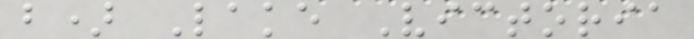b) Lake Victoria
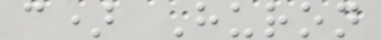c) Huron
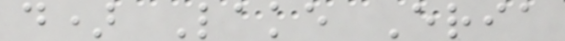d) Lake Eria
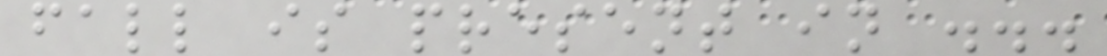fall is present in ...
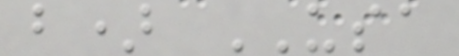b) USA
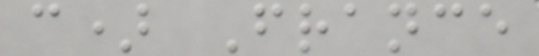c) France
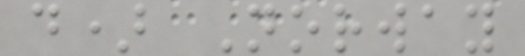d) Norway
